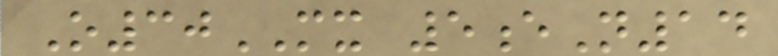O30MX 5eN14
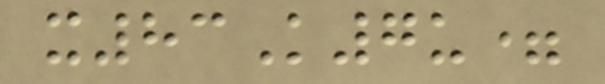x83K7u=
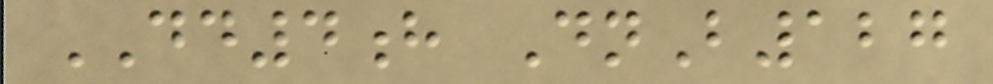DD4h DnB127
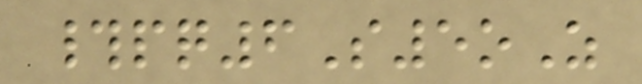#pq6S5oZ
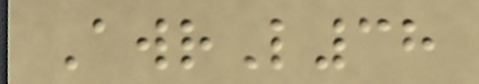AwrL38
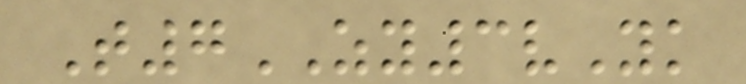T7ZY3vYk
